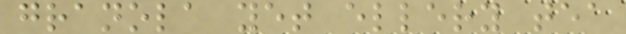granola yet ellery tea
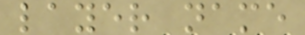layer name
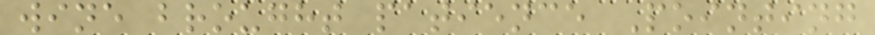wine brought patience Pointing
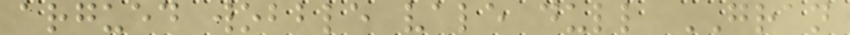argued wobble vale dull GRAN
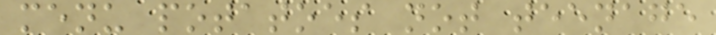menu potatoes not teenage
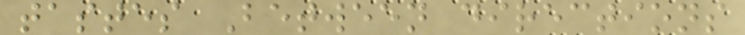tastes Between directions
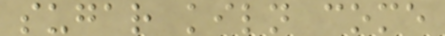sugar kiln come
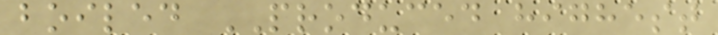boiled PRODUCED highest
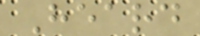Heard
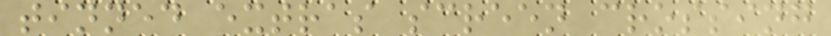tinned extras screen crossing
